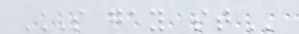S GAY ST
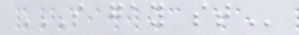S GAY ST
